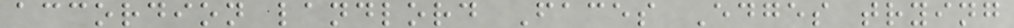accordion landlord Faces Edges trying
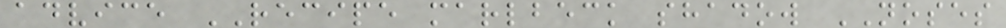advice RECIPE marlbeck shadow NOSES
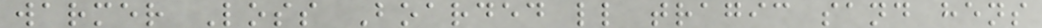warmer Loss Boarded ll tragic sand hens
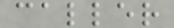caller
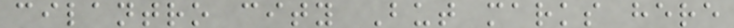cilantro city But marks here
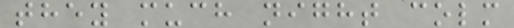they much night colm
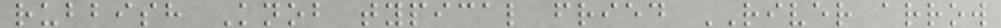rubbish Knob typical fried RIVER arrow
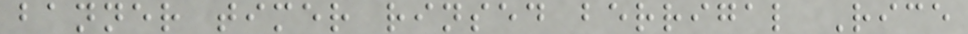banner timer rinsed berrigal Rice
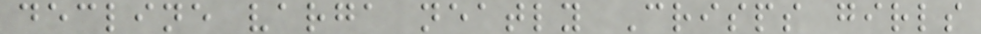decline varga neatly Crisps girls
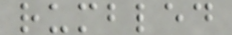rumbled
